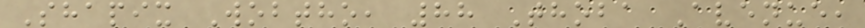Shapix Wobtho, 88 Thoba Avenue,
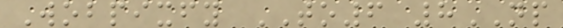Wobpixfy TO6 8NP
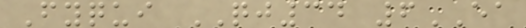Fyqui QJ34 6EA
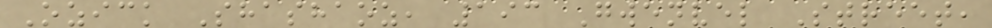Ozick Shashaoz, 193 Gwenvel Street,
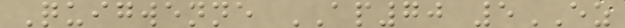Quigwenne AP70 5EZ
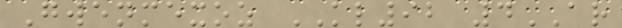Gwenmexoz KL92 4AR
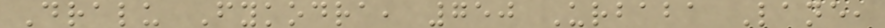Dralu Fykodra, 750 Urbaba Lane,
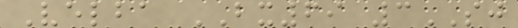Velba BX69 3SJ
